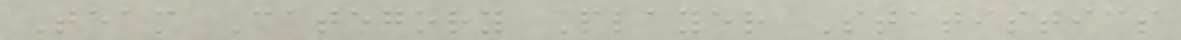Team Category Player Statistics
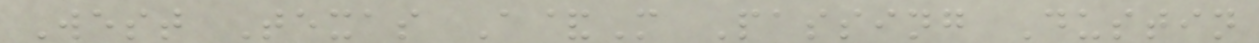West Texas A&M Passing Dustin
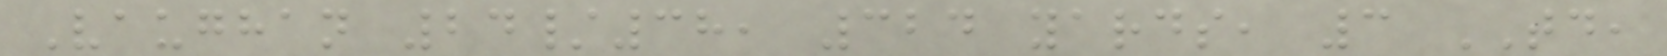Vaughan 24/38, 324 yards, 3 TD,
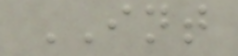INT
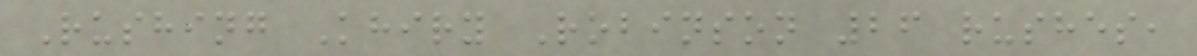Rushing Khiry Robinson 26 rushes,
